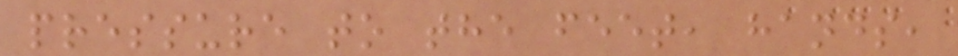pressure to the feet, hands,
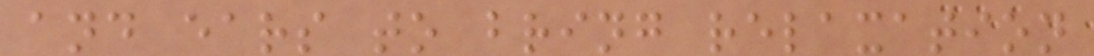and ears to bring relaxation
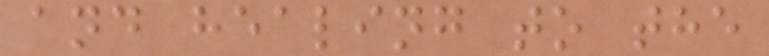and healing to the
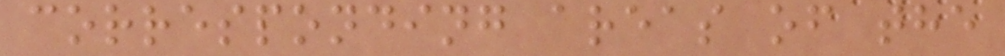corresponding areas of the
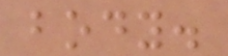body.
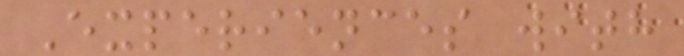Experiences with
